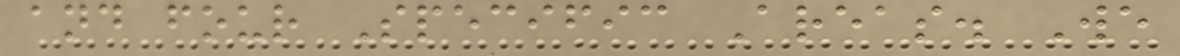and four Specific Areas. We
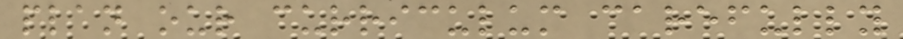plan our curriculum carefully
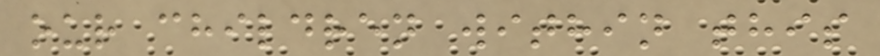our children within this
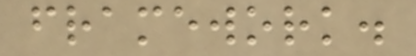framework.
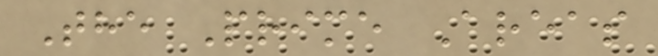The Prime Areas
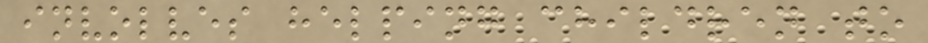involves helping children to
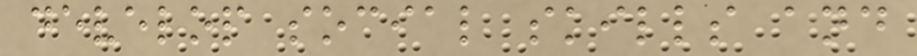develop social skills and
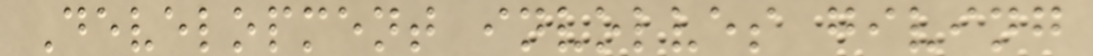Development involves giving
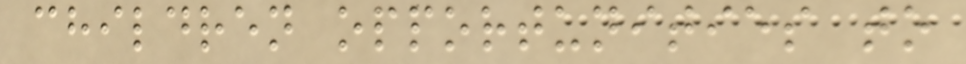children opportunities to
